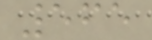565
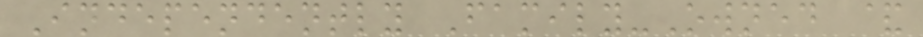Independently Family-Owned &
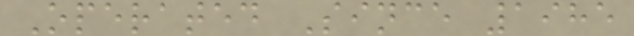Operated Since 1985
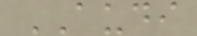AUDI
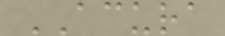ACURA
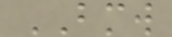BMW
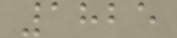1825
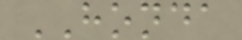HONDA
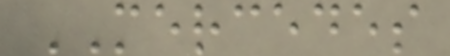MERCEDES
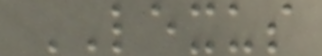LEXUS
